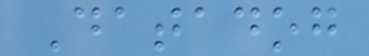Datadog
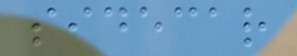sidecar
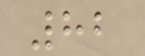82
